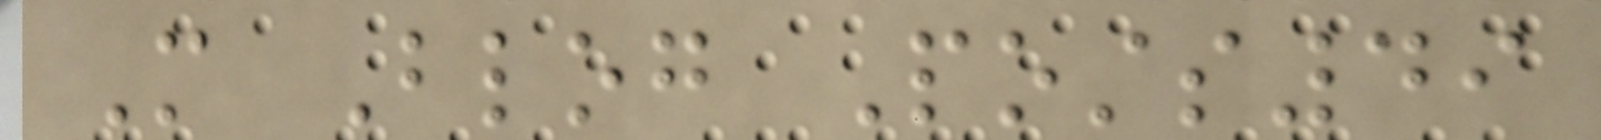More Blog Posts49
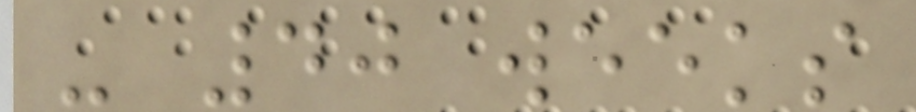- 40 weeks
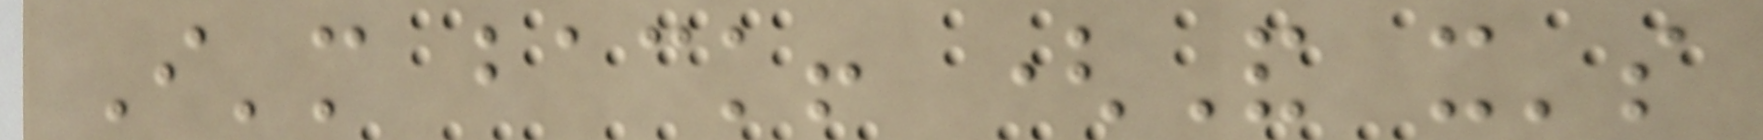I'm back! (And it's
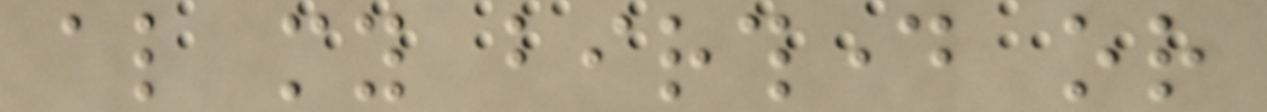also my birthday or
